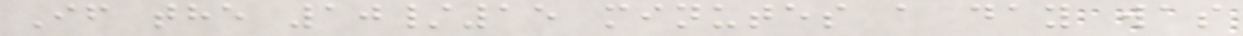If the 10/15 minutes a day was
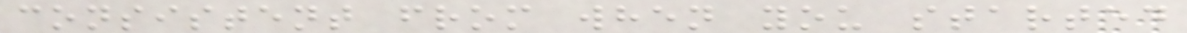consistent from when you started
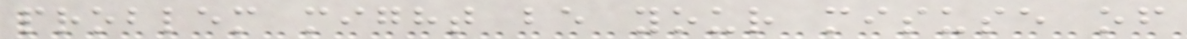problem might be your misuse of
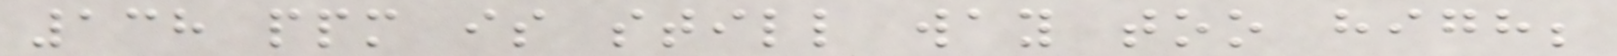138 ppm is still way too high;
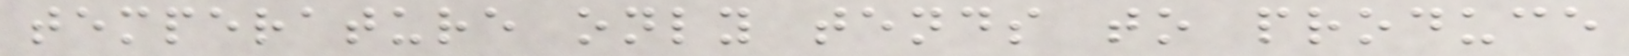temperature only tends to produce
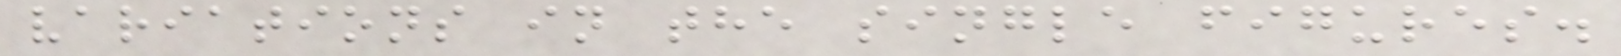variations in the single figures.
